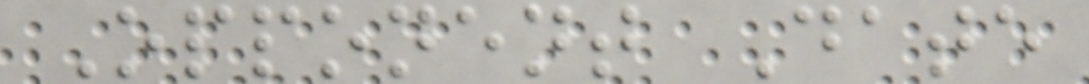Opponent Date
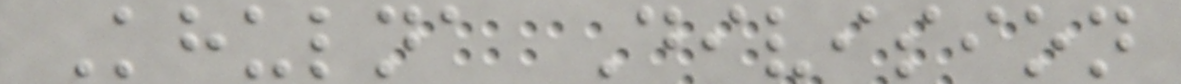Khulna Division
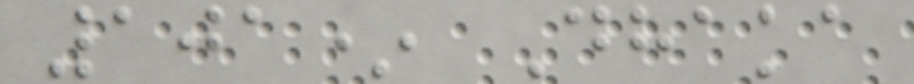101* Dhaka
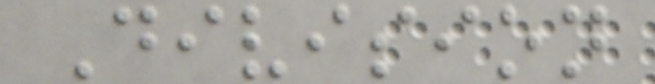Division
